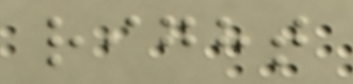right
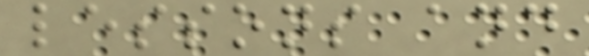lessons and
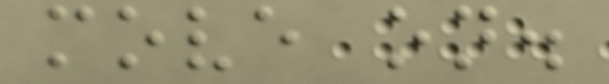move on.
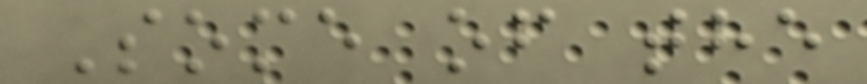Some of the
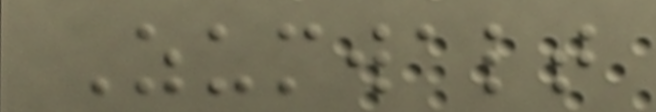Zumwalt
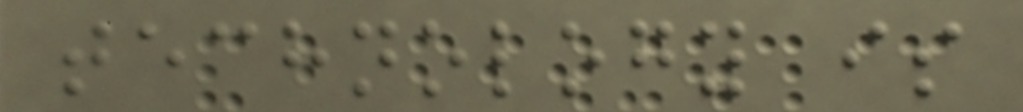technology is
